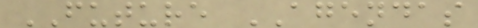FUTURE AGENDAS
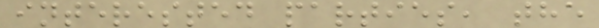interested parties, the
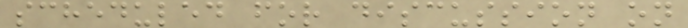scheduled for discussion on
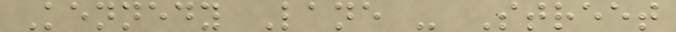Kennedy Lane - Street
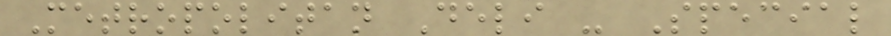Metropolitan Deli - Special
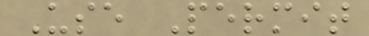Use Permit
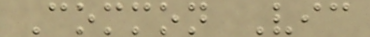Common Vic
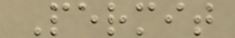Permit
